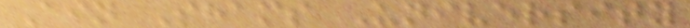Ain Shams University
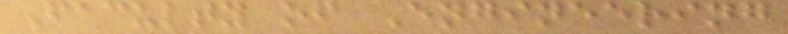Faculty of Engineering
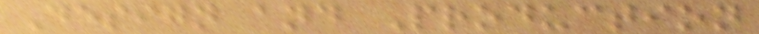Design and Production
